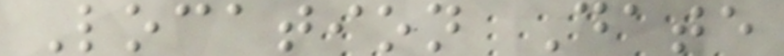Location Date
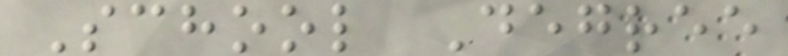School Degree
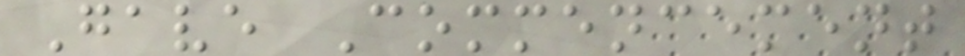Gave Commencement
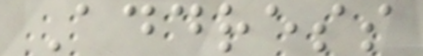Address
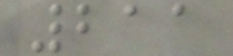211
